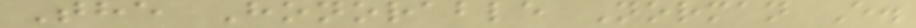The Honorable Norman E.
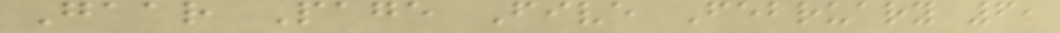Gaar Page Five February 6,
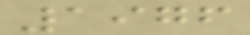1976
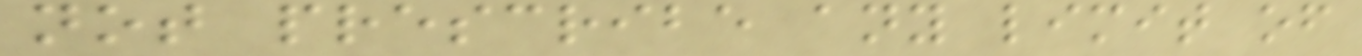not prescribe any limit of
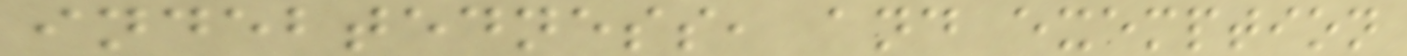indebtedness, and exemption
